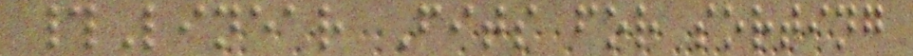#Linear Fits for sorting
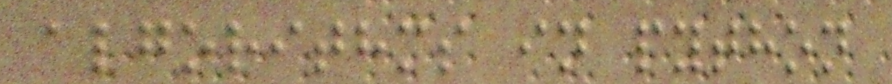algorithms in python
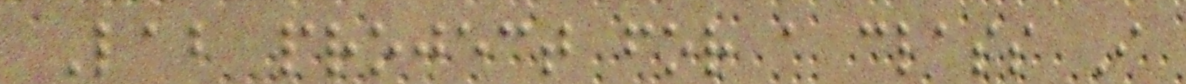Lab project for a class I
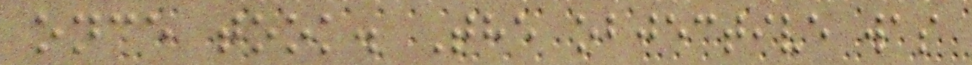once took. The objective was
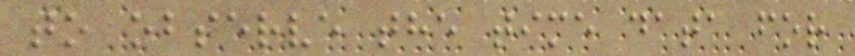to observe the time data for
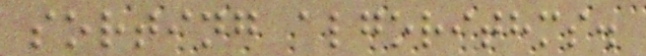sorting algorithms.
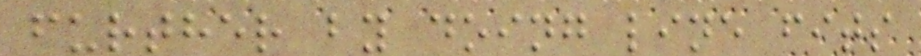further by doing line fits
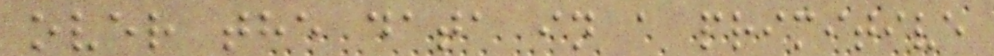over the data in a primitive
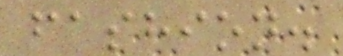fashion.
